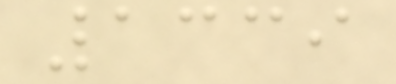1339
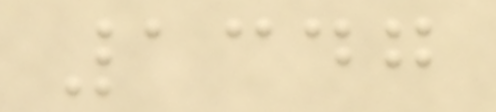1347
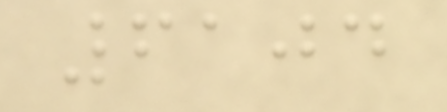6104
